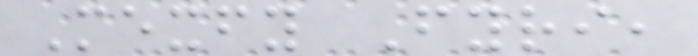Mexfy Fyri,
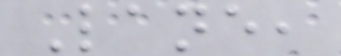Lane,
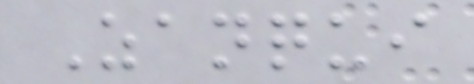Zanqui
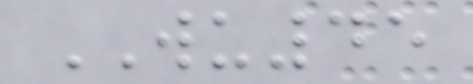WU45
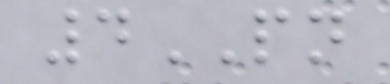4PN
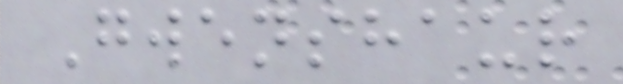Gwenshaur
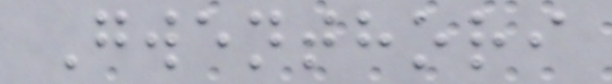Gwenthori
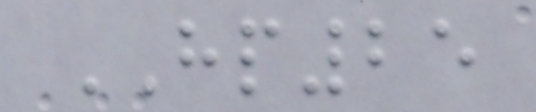HP25
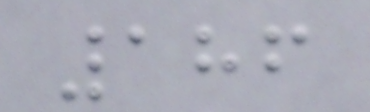186
